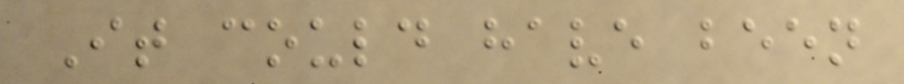It could have been
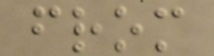from
